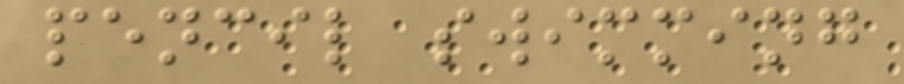pencil swimming
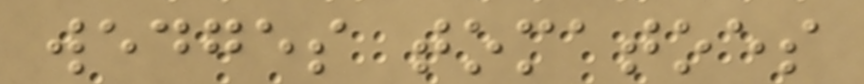wedges tomatoes
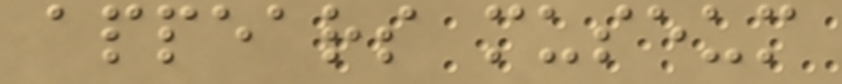appears museum
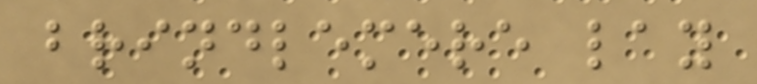brindlemere lay
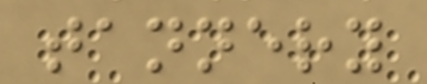tannery
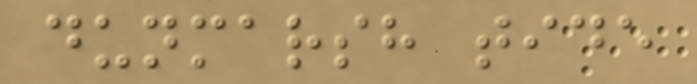dunmarsh tide
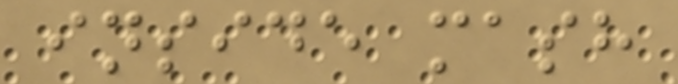inside mash
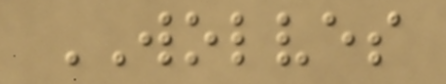WOLVES
